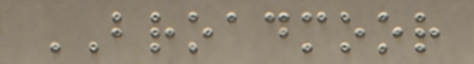BROADMOOR
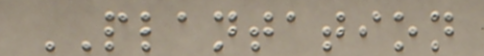PLANTATION
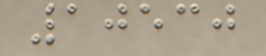10530
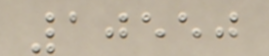10550
